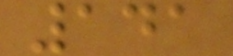141
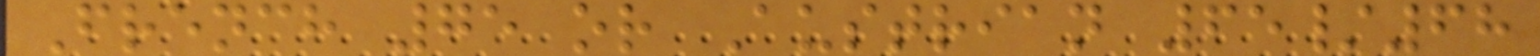French 75 or Austrian 65/68
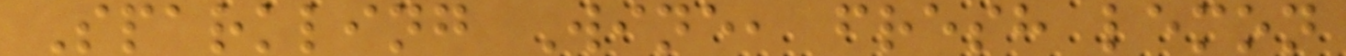Sparkling Wine, fresh lemon
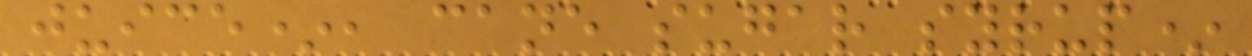juice*, cane sugar syrup*
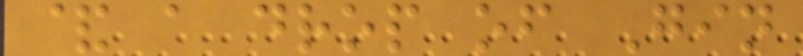& a drop of Gin
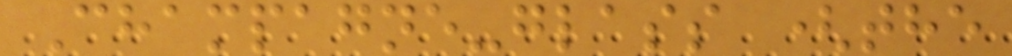Champagne-glass (the
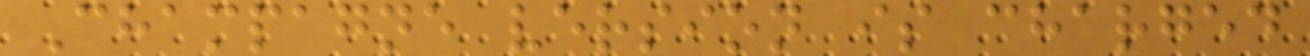Champagne version is charged
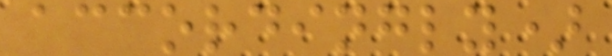accordingly)
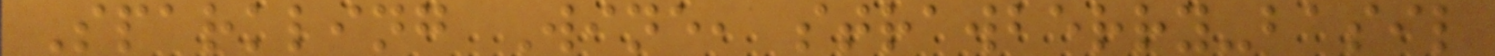Sparkling Wine, strawberry-basil
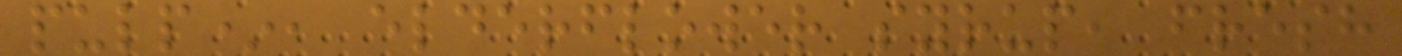pulp*, elderflower syrup, fresh
